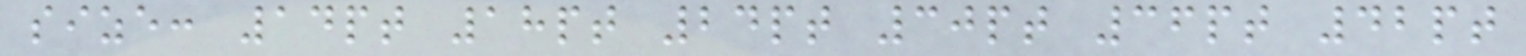size: 14pt 18pt 24pt 30pt 36pt 42pt
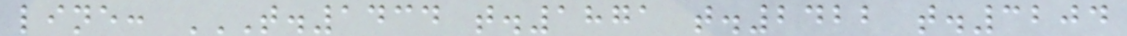line: T.1434 T.1871 T.2422 T.3204
